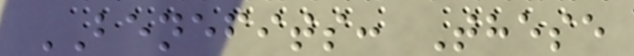BENEFITS: These
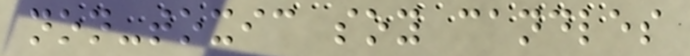non-toxic soy candles
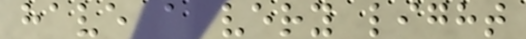have a very light
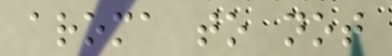aroma to not
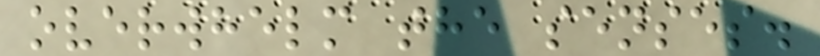overwhelm the senses.
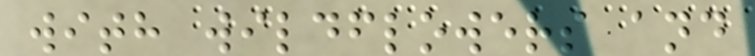with wildflowers and
